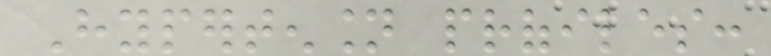Hypertension profiles:
